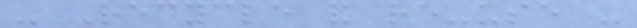- Recycle and re-use -
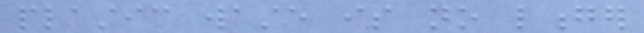plastic waste is no longer
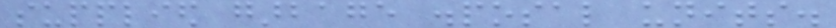supplied garbage disposal units.
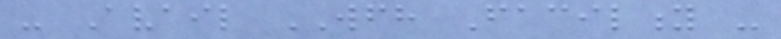- Avail WFH Facility -
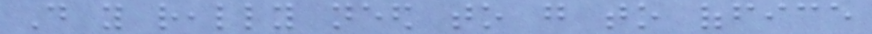Do you really need to go to office
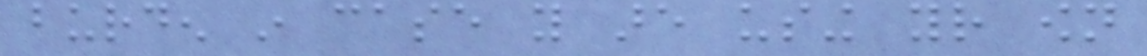burden in case you are using your own
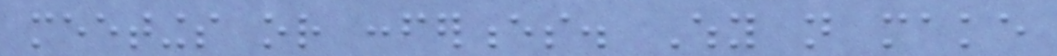meetings or conferences. Why not make
